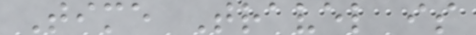Time Travel is
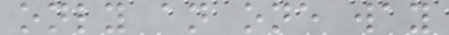only an one way
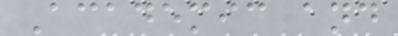Academic and
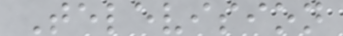Television
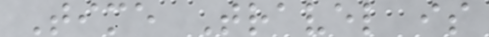Time Travel is
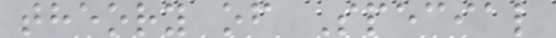theory of Special
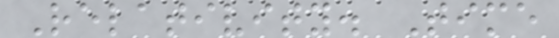Relativity. Time
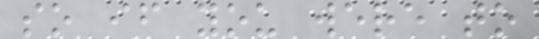so if you were to
